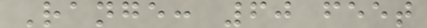Range: 60 feet
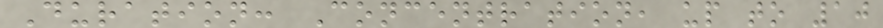Duration: Concentration, up to 10
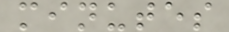minutes
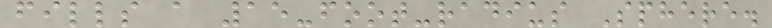fills a 15-foot-radius Sphere.
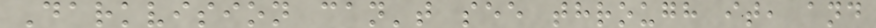Darkvision can't see through it, and
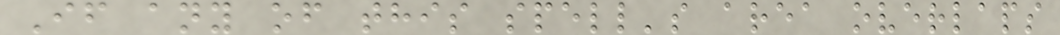If any of this spell's area overlaps
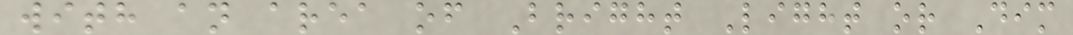with an area of Bright Light or Dim
